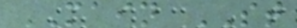MAIN ST
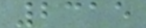2315
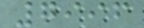7996
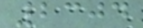2304
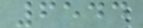6544
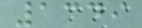1349
